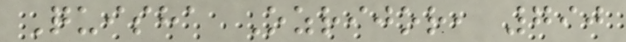Quisha Ozrijor, 790
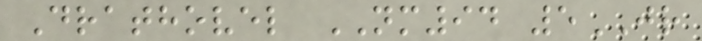Drathovel NM94 5JR
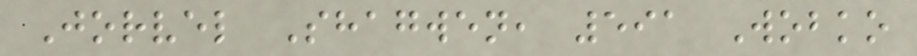Jorvel Shagwen, 591 Wobko
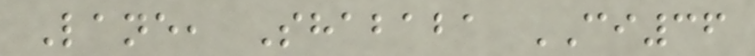Lane, Shababa CI36
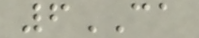6CA
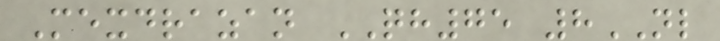Mexdrazan QH75 8NL
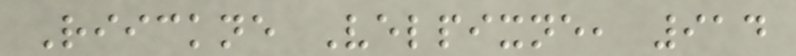Riickne Velpixne, 914
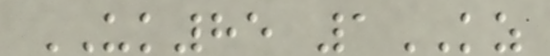UK85 1KZ
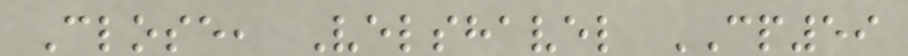Close, Velshavel CP59
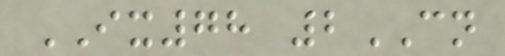IX78 2CN
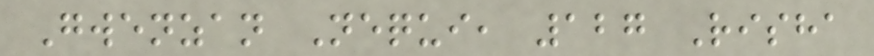Gwenzan Nequi, 127 Risha
